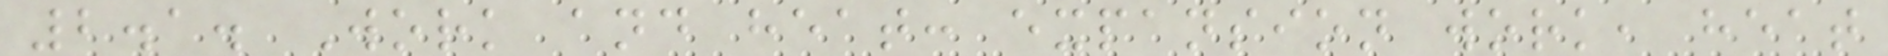2.1. Work and heat: expansion work, heat
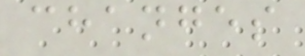changes
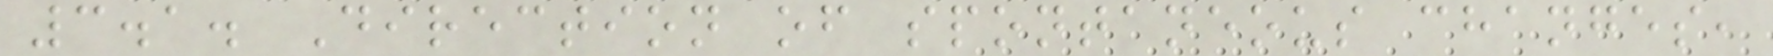3.1. Direction of spontaneous changes,
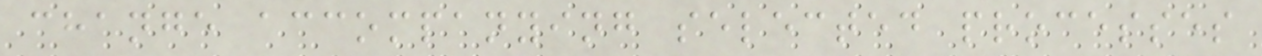change accompanying selected processes
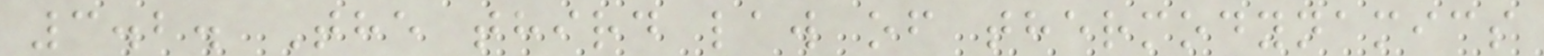3.2. The third law of thermodynamics
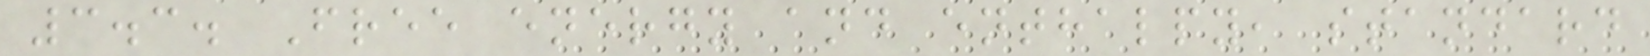3.3. Free energy and enthalpy, standard
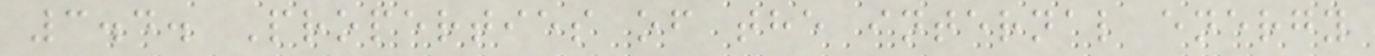3.4. Properties of the internal energy
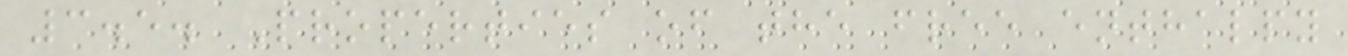3.5. Properties of the free enthalpy
